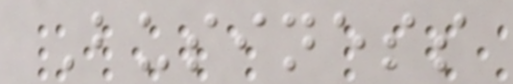Business
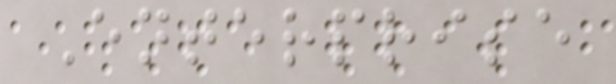Enterprise
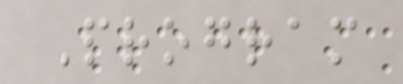Program
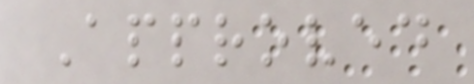Approved
